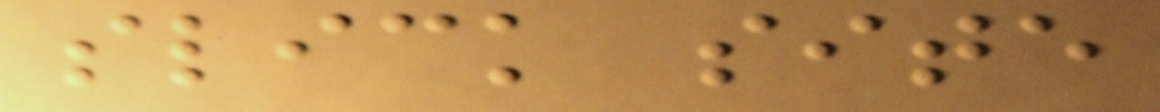slick site
